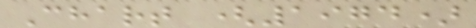Chart (1974)
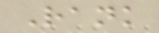Rank
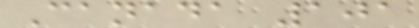Canada 101
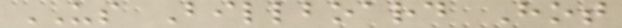US Billboard Hot
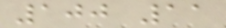100 11
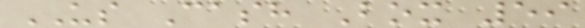US Cash Box 59
